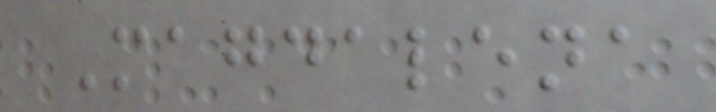Magdalena
